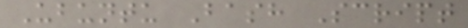Ubuntu Bash Script
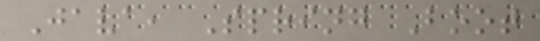Java, Spring Boot
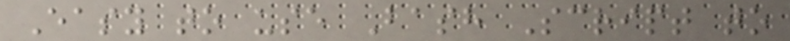Easy to use Bash Script to
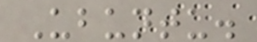Ubuntu.
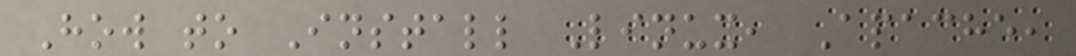How to Install Linux, Apache,
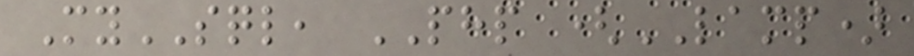MySQL, PHP (LAMP)
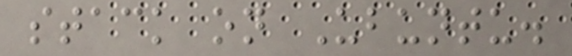stack on Ubuntu.
